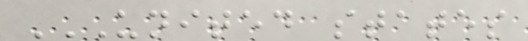UNITED STATES
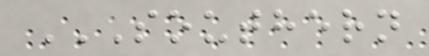SOUTHERN
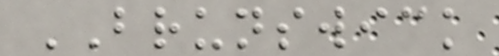BRUNSWICK
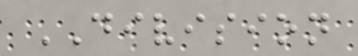DIVISION
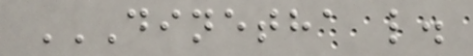DINETHA L.
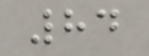84
